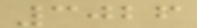3026
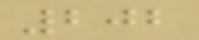202
